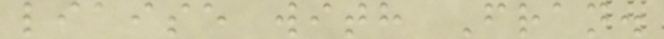liaise with Fran.
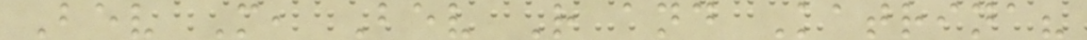Bev M, Bev R and Katrina?
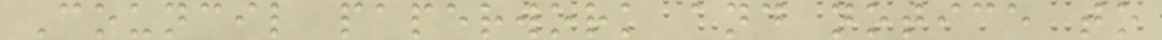Council paperwork and notice to
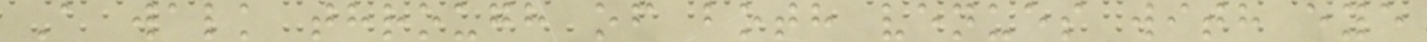A walk through of both venues with eye
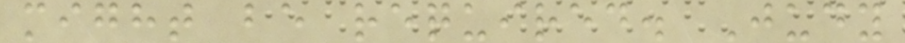might be required. Judy
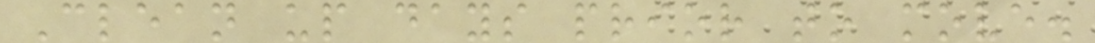Clean up days prior to move.
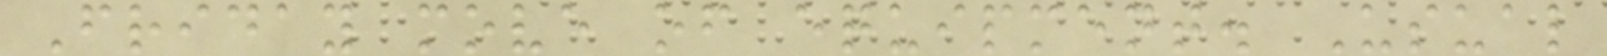Friday move of equipment. Usual
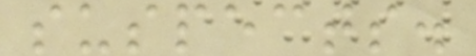suspects.
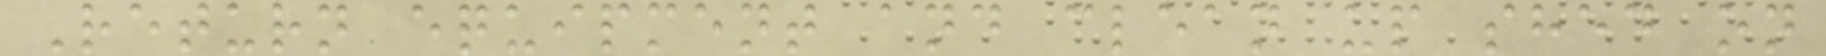Return equipment and clean up shed on
